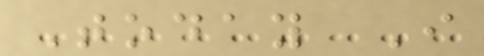Today I
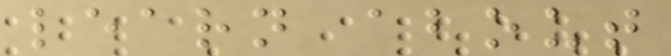learn about
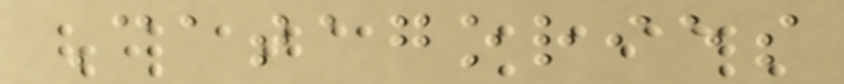Catagories
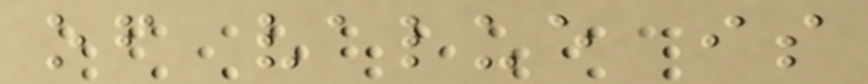of value is
